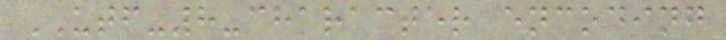UTF-8-character encoding
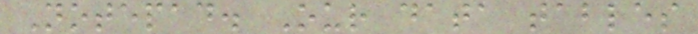Notepad. Our data tables
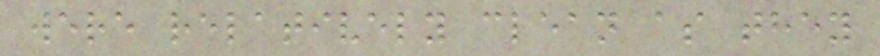were relatively clean as they
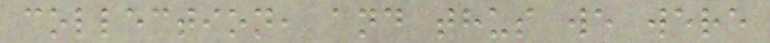collection, and thus we were
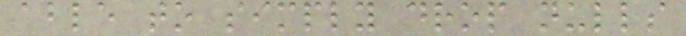able to simply drop nulls
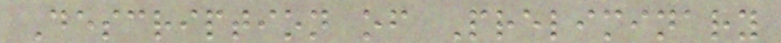Description of Preliminary
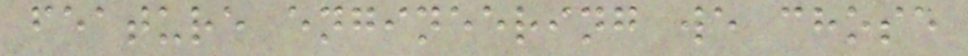feature engineering we chose
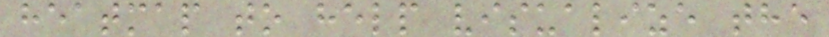heatmap to help visualize the
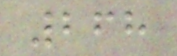268
